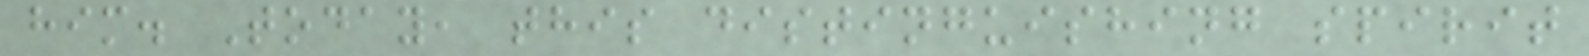him. Today, this distinguishing spirit
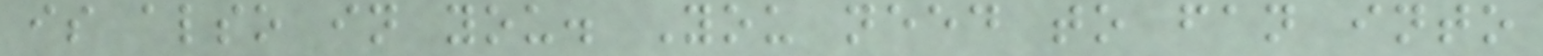is also in you. You need to fan into
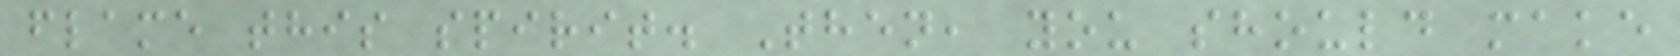flame this spirit. Then, you should make
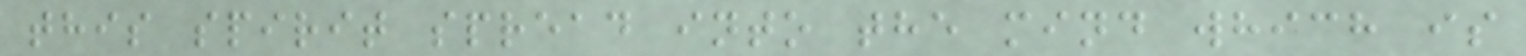this spirit spread into the mind which is
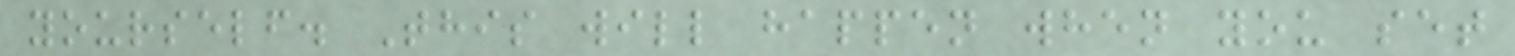yourself. This will happen when you set
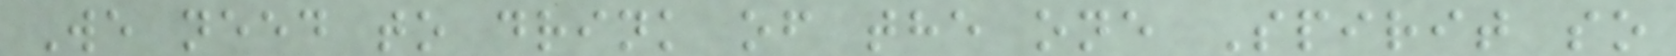We need to drink of the one Spirit so
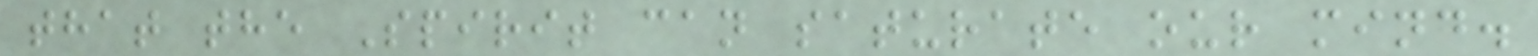that the Spirit can saturate our mind.
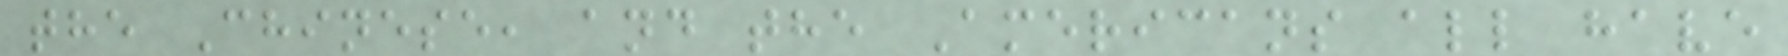the Chinese, and the Americans all have
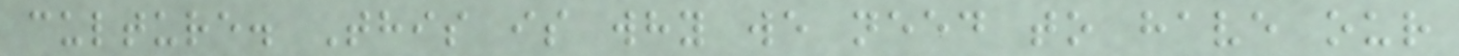culture. This is why we need to have our
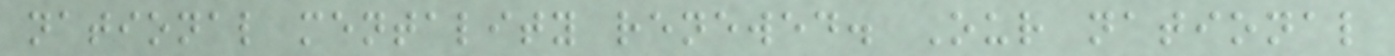national mentality renewed. Our national
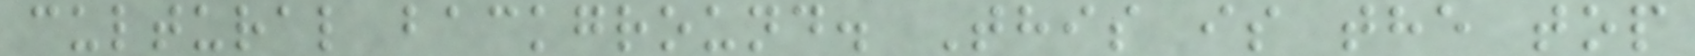cultural background. This is the top
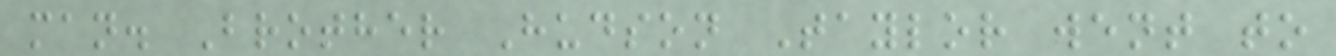man. Brother Hudson Taylor went to
